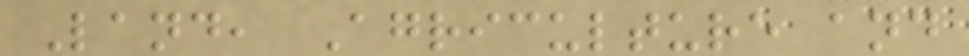Land, Agriculture and
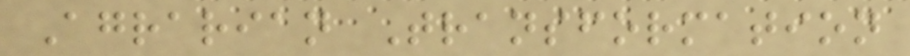Agrarian Transformation
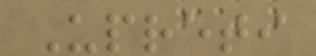Upreti
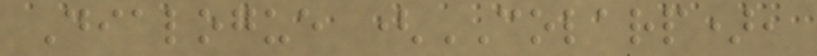Dialogue (COLARP),
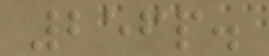256p.
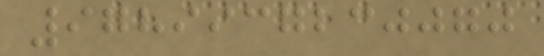9789937230070
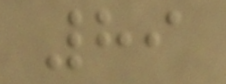89
